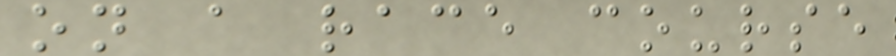on a race course
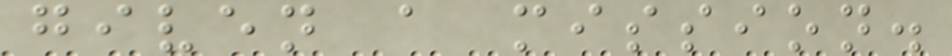given a mission.
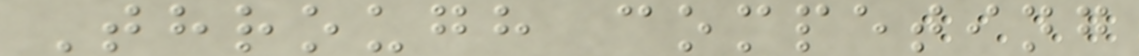Through competing
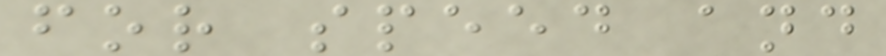for speed and
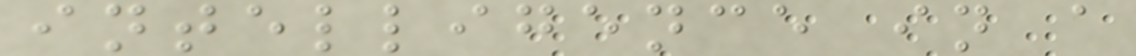intelligence in a
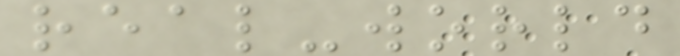real-world
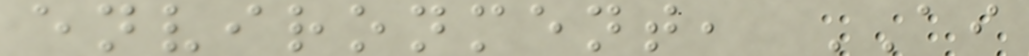environment, AI
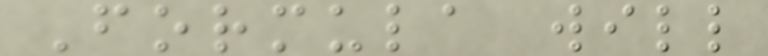Formula will
